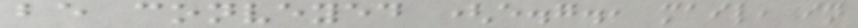be conveyed (e.g., mail, in
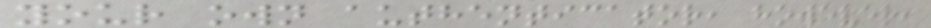your own authenticator, however,
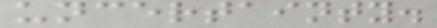uncertainty.
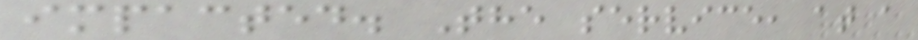impacted. The service, at a
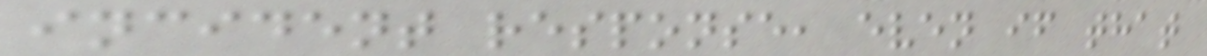incident response, even if that
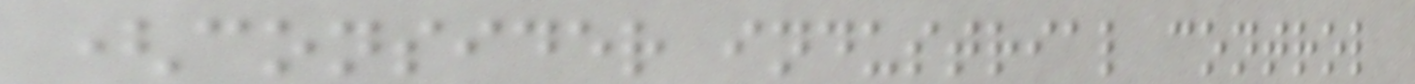(consider industrial control
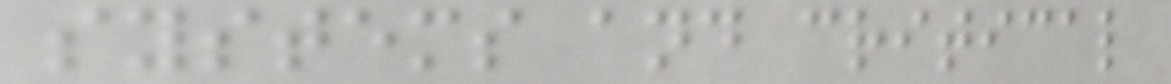systems and critical
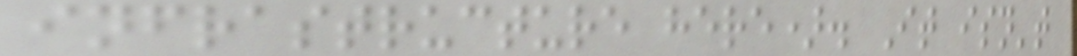infrastructure here). It isn't
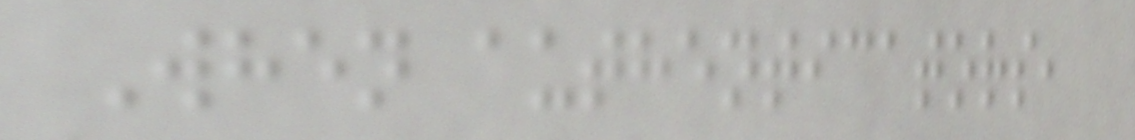When authenticators,
